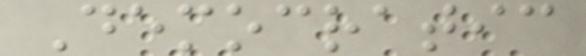Democratic
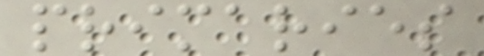primaries
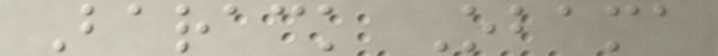Barack Obama
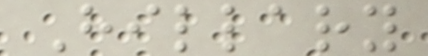Hillary
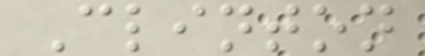Clinton
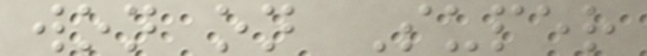won on Super
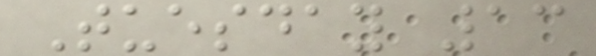Tuesday 13
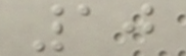10
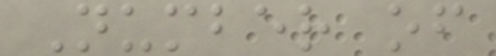Number of
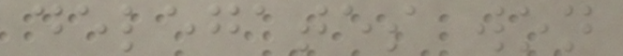delegates won
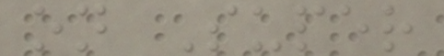on Super
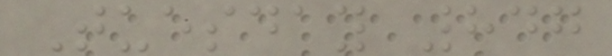Tuesday 847
